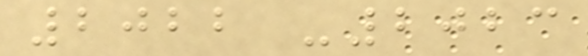2022 -2023
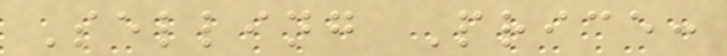Selling Price:
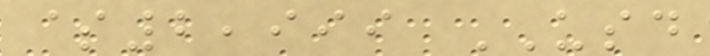$2,999 USD
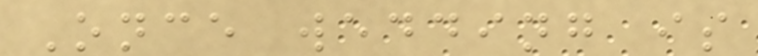Once wedding is
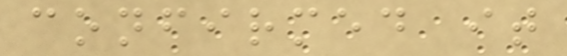confirmed it
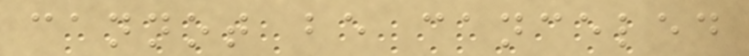cannot be canceled
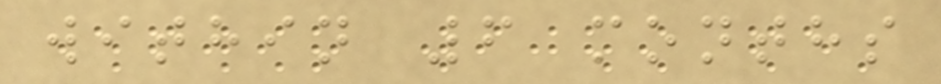within 6 months
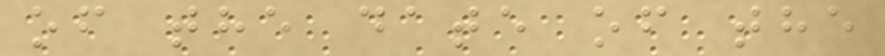of the date of the
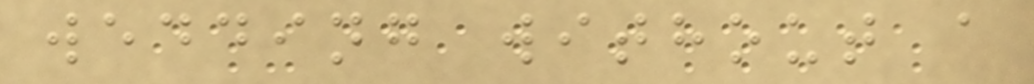wedding without a
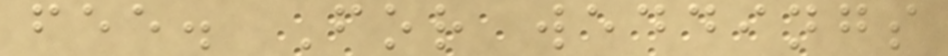fee. For weddings
